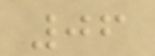06
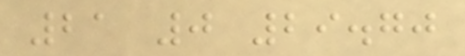21 0 29.70
